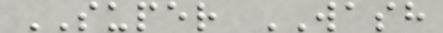SUPER WASH
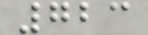723
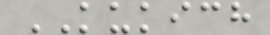KUKICH
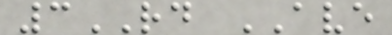3RD AVE
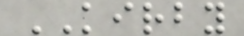KIRBY
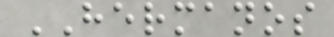HERMANOS
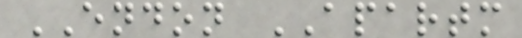ENDON APARTM
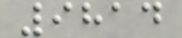9814
